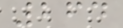264
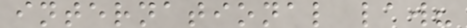international law?
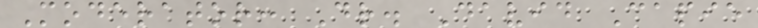Moderator: Dr. David Capie
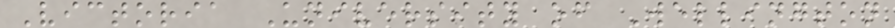Victoria University of Wellington
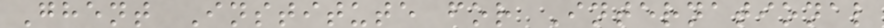Ghent Institute for International
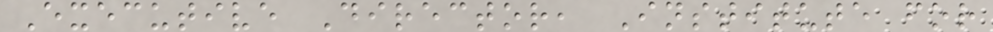Executive Director, Institute for
